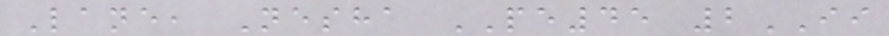Lane, Nesha PE45 2II
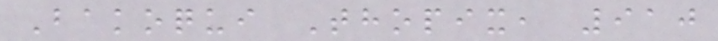Bakoqui Thopix, 910
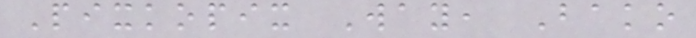Pixkopix Way, Bako
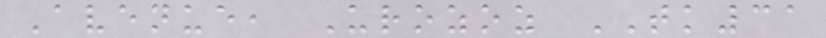Avenue, Urozoz TK31
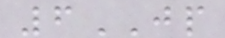6JP
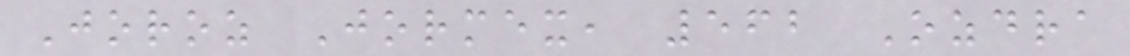Joroz Jormex, 562 Ozdra
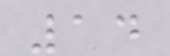14
